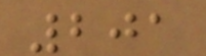201
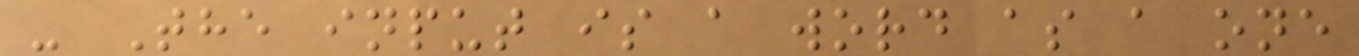- The input is a word as a one
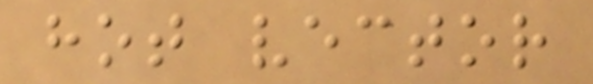hot vector
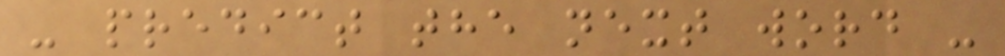- predict the next word -
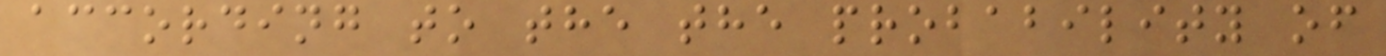according to the the probability of
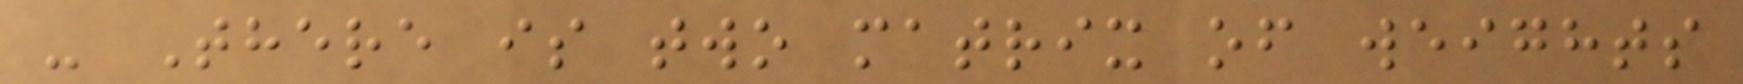- There is two matrix of weights
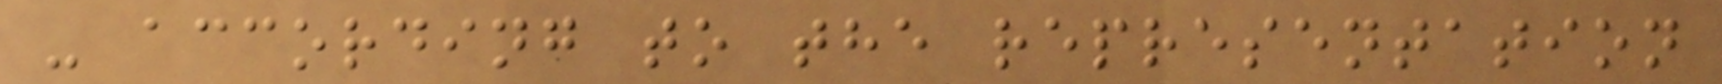- according to the representation
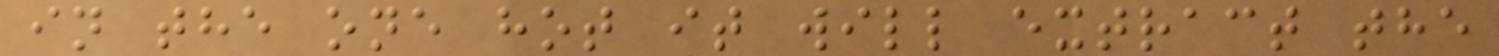in the one hot it will extract the
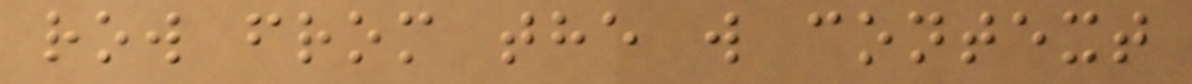row from the w context
